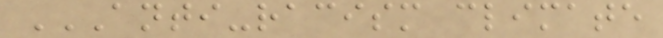ANTI-RACISM CLIMATE
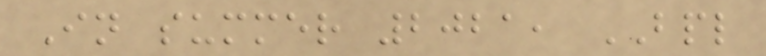In summer 2021, BPL
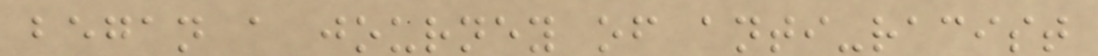began a journey of anti-racist
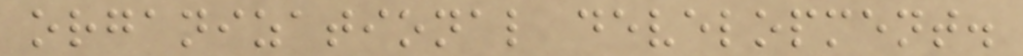organizational development.
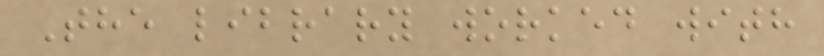The library worked with
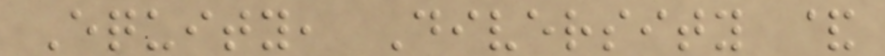Equity, Diversity &
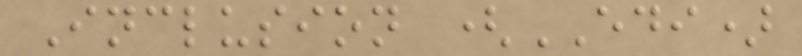Inclusion (EDI)
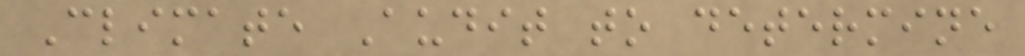Climate Audit to determine
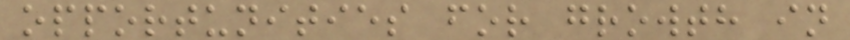opportunities for growth in
